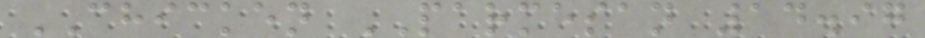CHICKEN PARMESAN 14.97
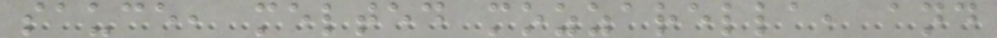sauce, melted mozzarella, and
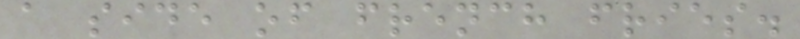a side of french fries.
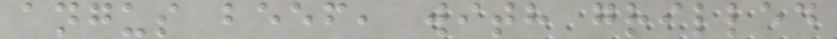angus beef, with grilled
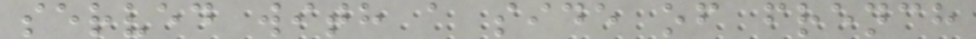served with a side of french
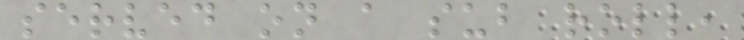served on a sub roll,
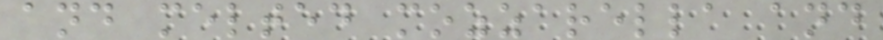and melted mozzarella and
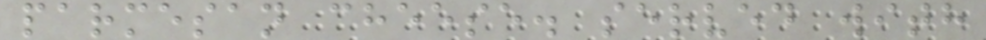parmesan cheese. served with
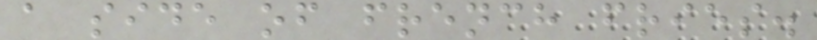a side of french fries.
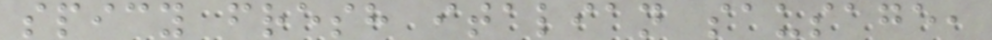spicy fresh italian sausage,
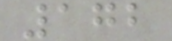172
